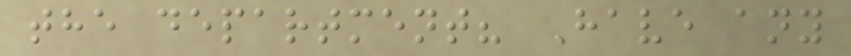the department? Have any
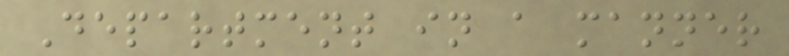Department in a manner
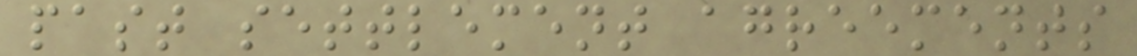past settlement agreements
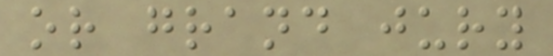or grand jury
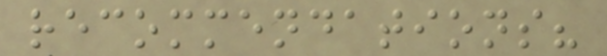recommendations?
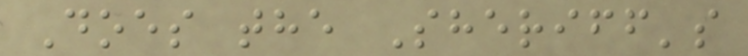Does the Sheriff's
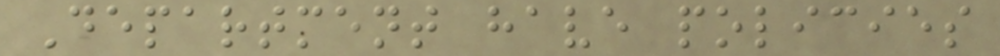Department have policies
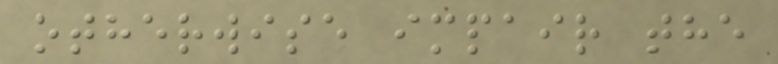otherwise impair the
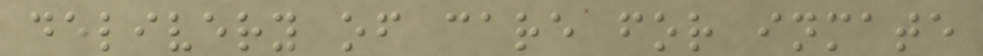delivery of care for inmate
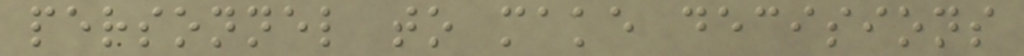personnel to make decisions
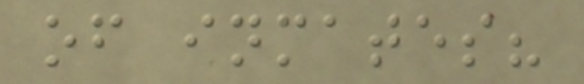of inmates?
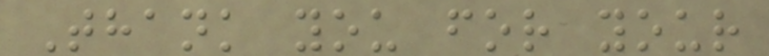Thank you for your
